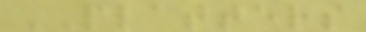PLATTERS
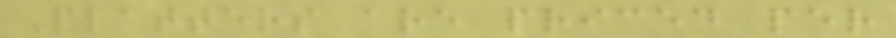Platters are priced per
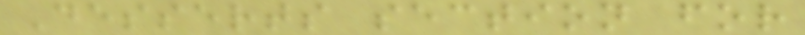Desserts section for
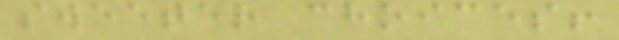sweeter choices!
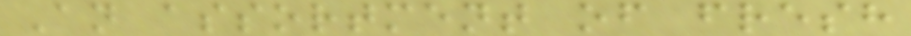An assortment of fresh
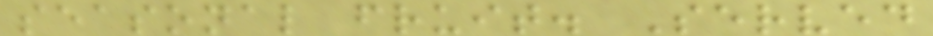seasonal fruit. Served
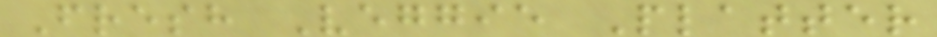Fresh Veggie Platter
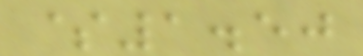$1.50
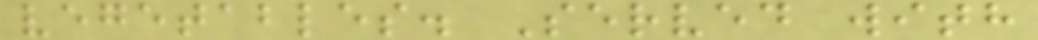vegetables. Served with
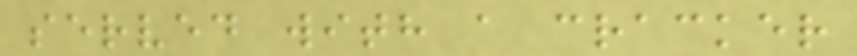served with a cracker
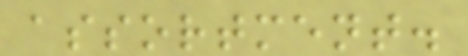assortment.
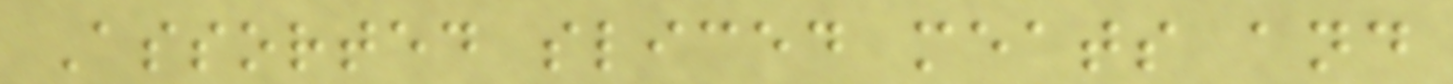Assorted sliced meats and
